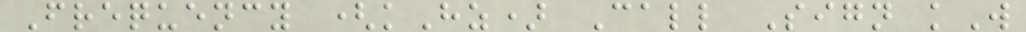Frequency (kHz) Call Sign kW
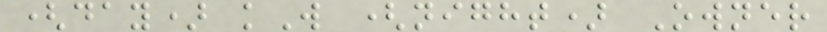(day) kW (night) Owner
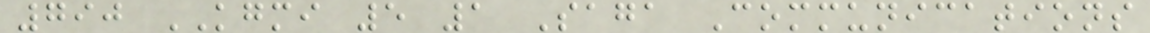790 KGMI 5 1 Saga Communications
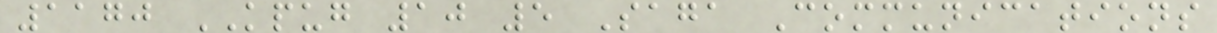1170 KPUG 10 5 Saga Communications
